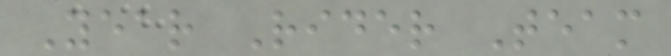Year Rider Team
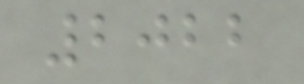2022
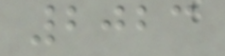2023
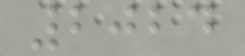2024
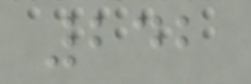242
